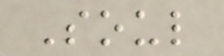Soul
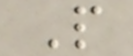P
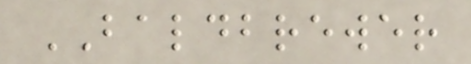BALDBREWER
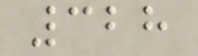328
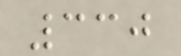330
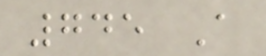745 A
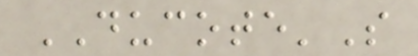DUCOTE'S
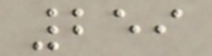259
